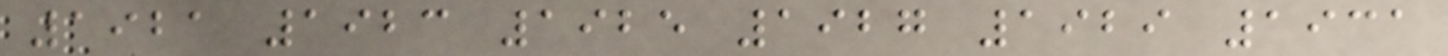1921 1923 1925 1927 1929 1931
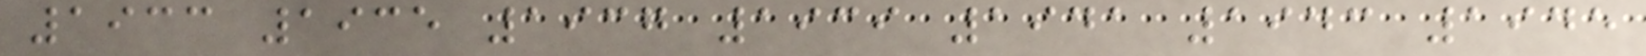1933 1935 1937 1939 1941 1943 1945
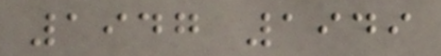1947 1949
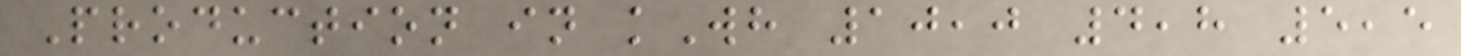Production in kWh 10,0 4,8 5,5
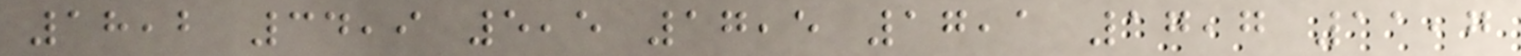18,2 34,9 5,5 17,5 17,1 17,7 11,7
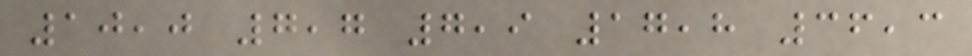10,0 7,7 7,9 17,8 36,3
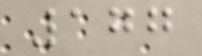177
